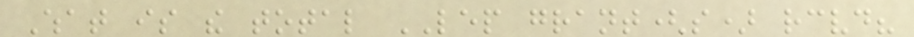What is the total LEP grant(s) received?
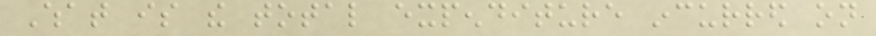What is the total expenditure incurred on
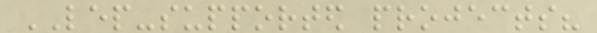LEP-supported projects?
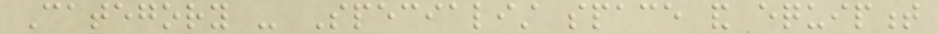Category - Specialist space and equipment
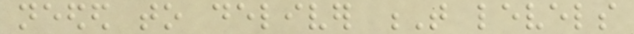needed to deliver T levels
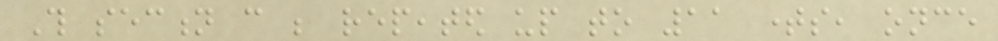This section can be repeated up to 11 times, once
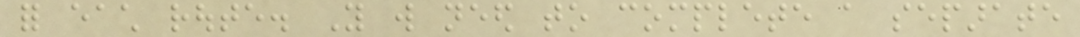for each route. You will need to complete a separate
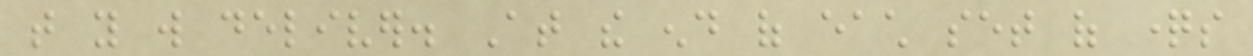that you will deliver. At the end of each set of questions
